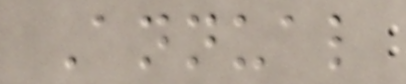Annual
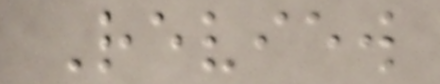Review
